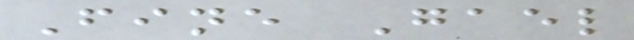Fine Gael
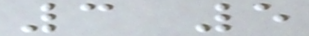3 5
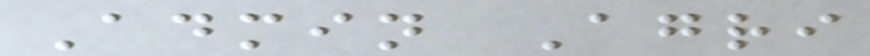Admin Agri
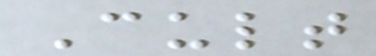Cult
